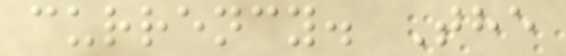currency. The
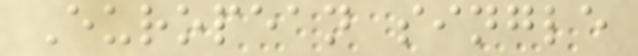European single
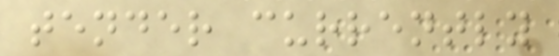tender currently
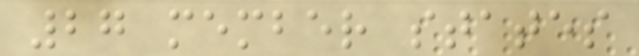27 member states
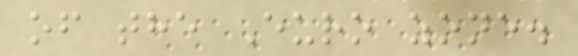of the Euro zone.
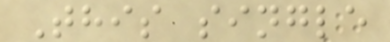This single
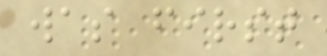was first
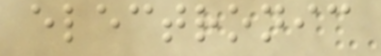electronic
